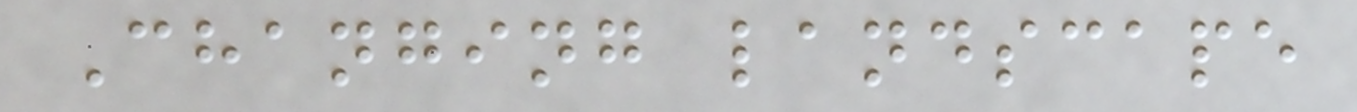Changing landscape
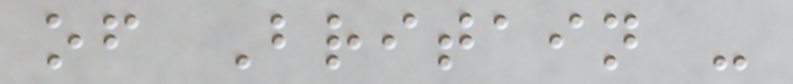of Britain -
